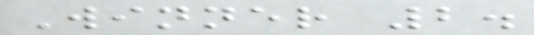Winner 2.
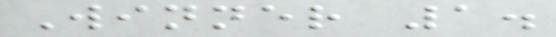Winner 1.
